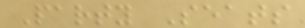Party Seats
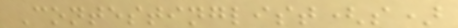Contestinglist(s)
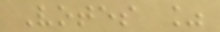Votes %
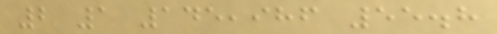2 1 145,986 55.8
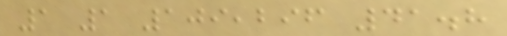1 1 109,296 41.8
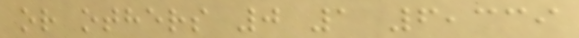or others 0 1 6,339
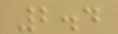2.4
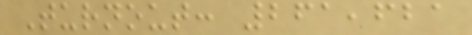Turnout: 261,621
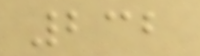232
